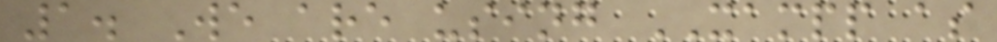1. We are using XAMPP as
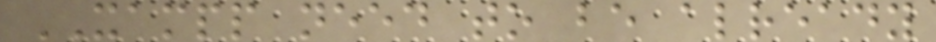XAMPP need to be already
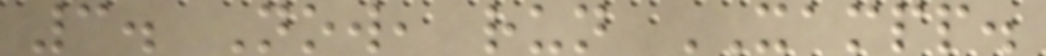3. Now, run XAMPP.
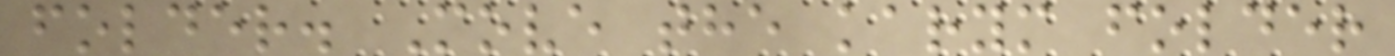folder. Move the karym folder
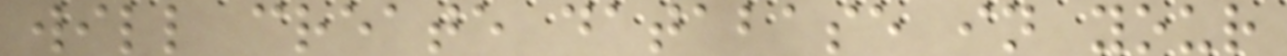will create database in your
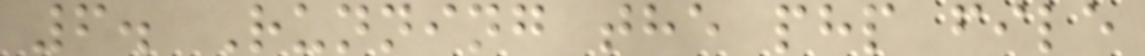6. Running the php file
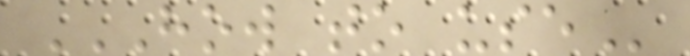HOW TO USE
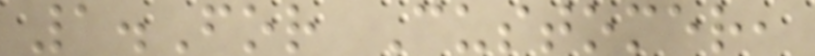1.For Customer,
